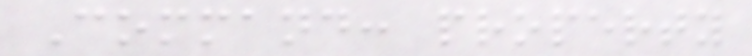Command: property
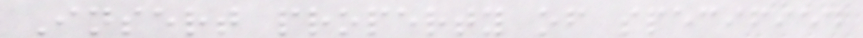Insert property of specified
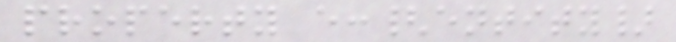property e:{entity}
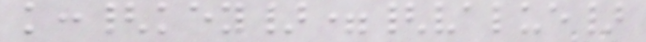k:{key}={value}
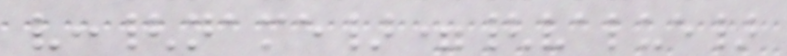v:{name}={value}
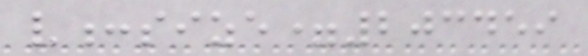v:size=203459
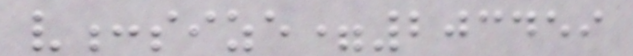v:size=203459
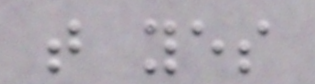t yes
